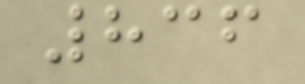836
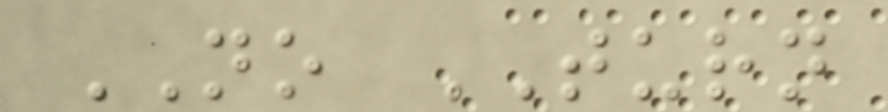NO TURN
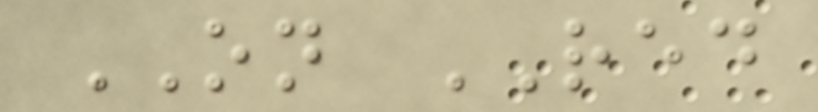ON RED
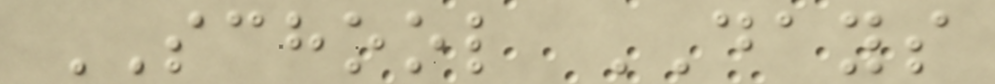SCHOOL DAYS
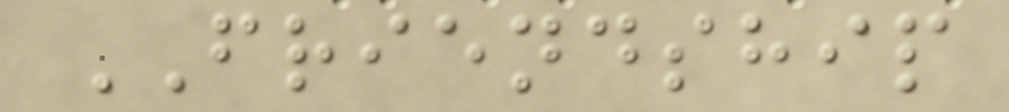FRIENDSHIP
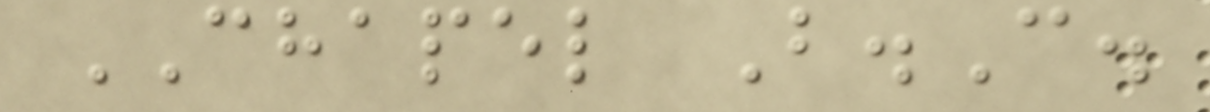CHAPEL B.C.
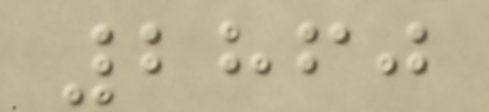2860
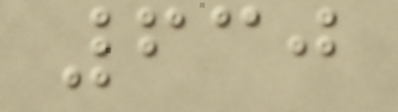630
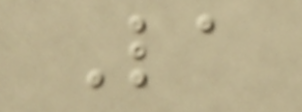La
